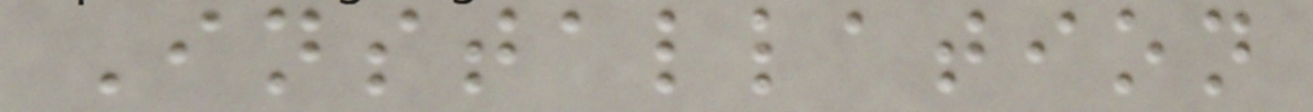Installation
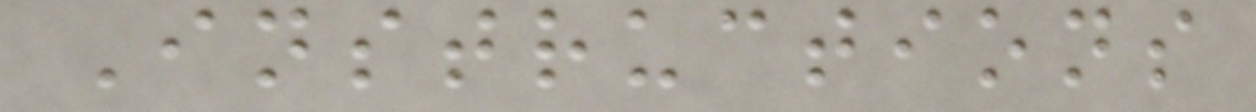Instructions
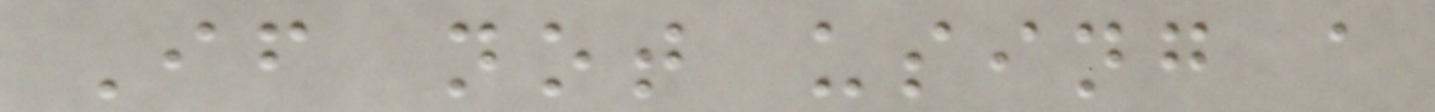If not using a
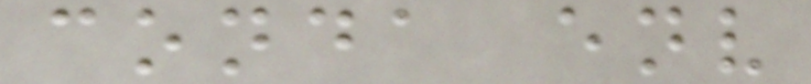conda env
